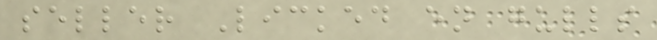seller Licked en gulls
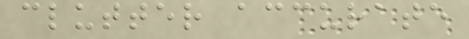clutter accurate
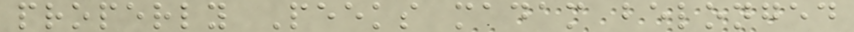properly Peeks madam belonged
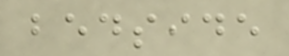bedside
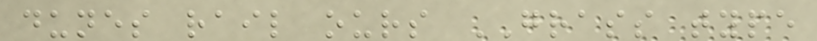dunes rail ours GRASS type
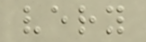very
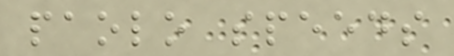paolo speeds
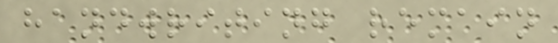handwriting remain
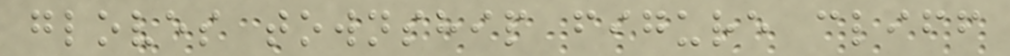gloves township figure cliff
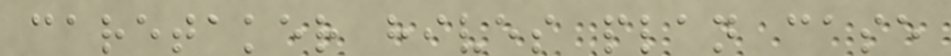caretaker hives plan case
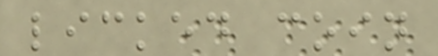licked coin
